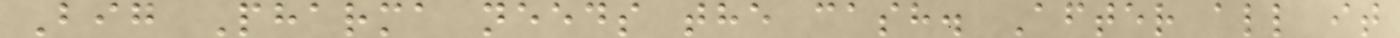Big Pharma needs the cash. After all it
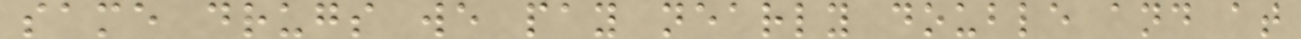same drugs we pay nearly double and at
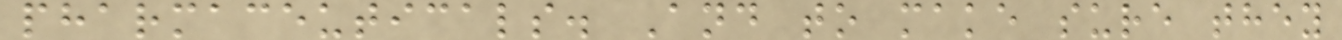pharmaceuticals. And to make sure they
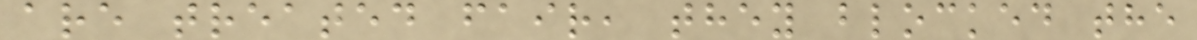are treated fair, they blocked the
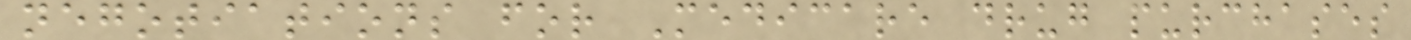negotiations for Medicare drug purchases
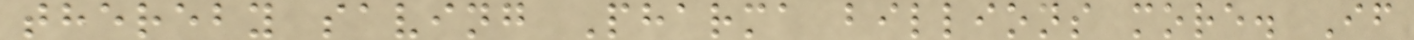thereby saving Pharma billions more. If
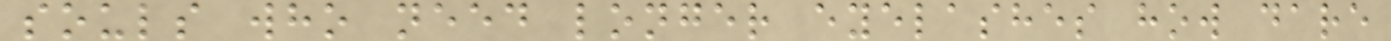souls who need longer eyelashes how dare
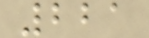221
